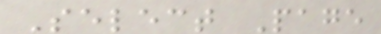Select Page
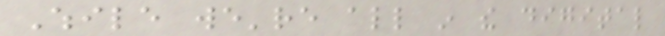While we're all in the digital
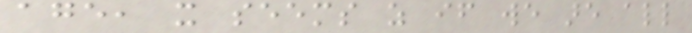age, it seems as if we are all
